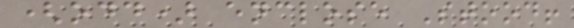(odd) enclose Stood!
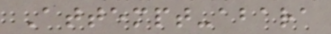Attempt-abara
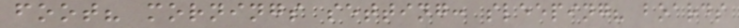foot? mornings setting: sleeping? boards
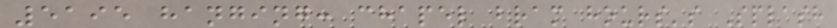5195 hanging: chapel bram hours's Splash
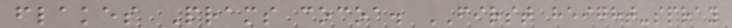flakes Prams cocoa. FIRST height-spray
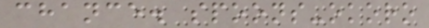chance. spoons-okoro
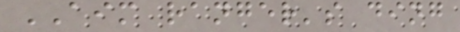AIM ranger's ding
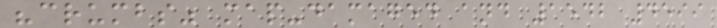"crumbs" map-damaged and 1542 4599
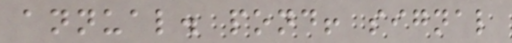annual. pond! signal
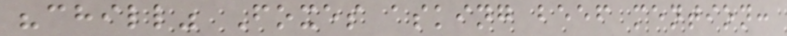"chill" Foxes asking beef mention:
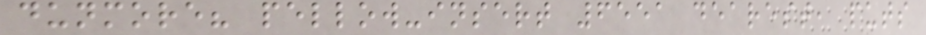dunmore? pellow-insert 6551 dearest, puts
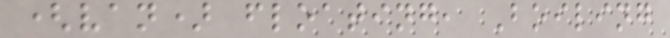(van) floating, Boiling
